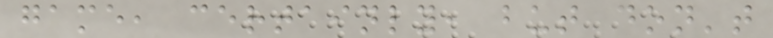game, certainly, but don't
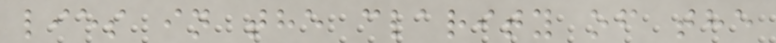lies in the clarity of the
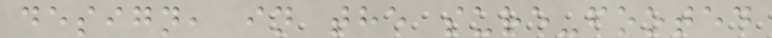design, in the sure-footed
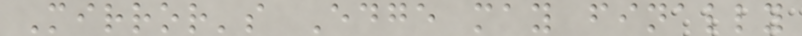Mirror's Edge may finally
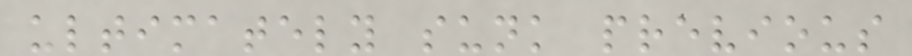ultimately sunk previous
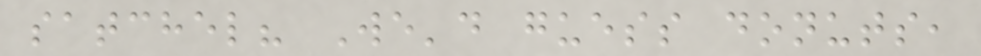satchel? We'd guess donuts,
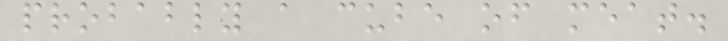probably a cube of meat.
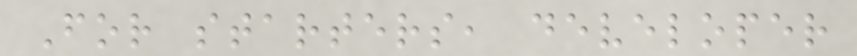For starters, developer
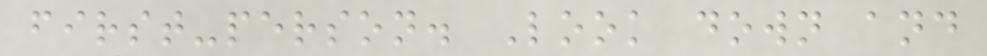first-person. Look down and
